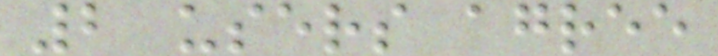2 users agree
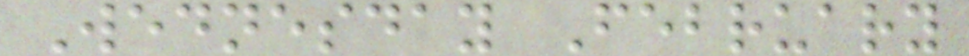Wednesday February
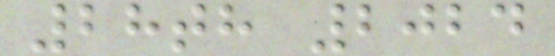28th 2024
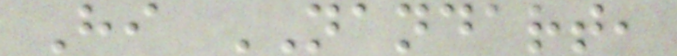Hi NANDART,
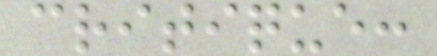critique:
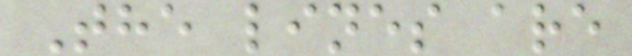The lines are
